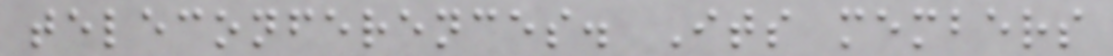teleconferences. Its members
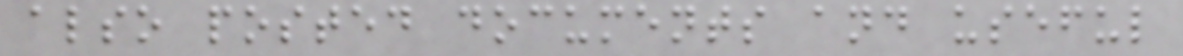also posted documents and useful
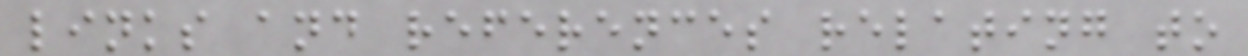links and references relating to
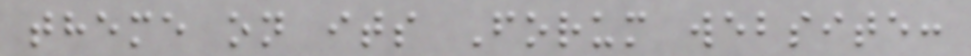theme on its Forum website:
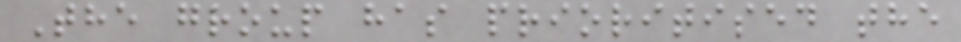The group has prioritised the
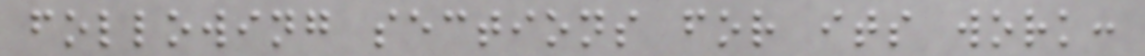following sections for its work:
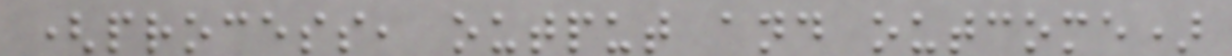(process, output and outcome)
